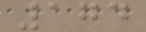174
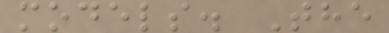models. The
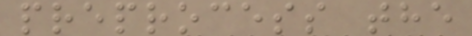preprocess the
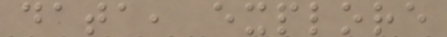data, explore
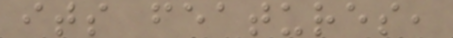its features,
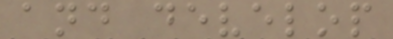and develop
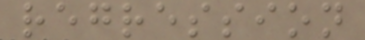regression
